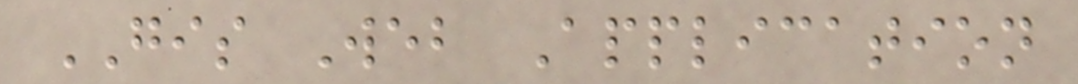GIS Web Application
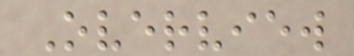Overview
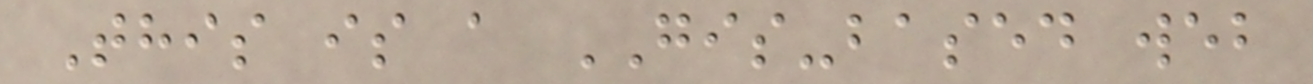This is a GIS-based web
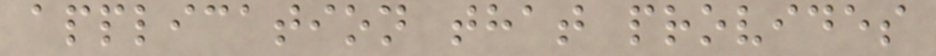application that provides
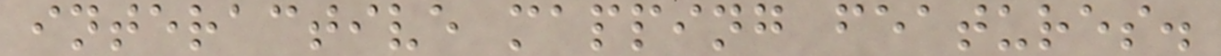interactive mapping features.
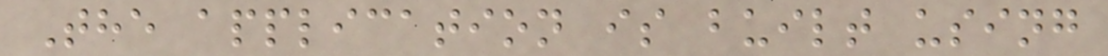The application is built using
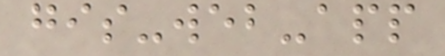gis-web-app
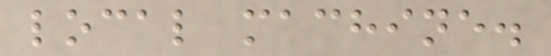local machine.
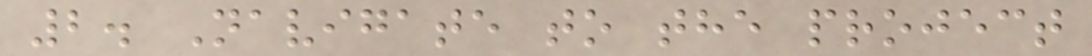2. Navigate to the project
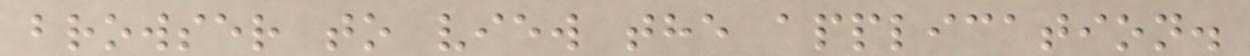browser to view the application.
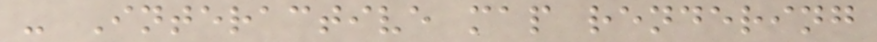- Interactive map rendering
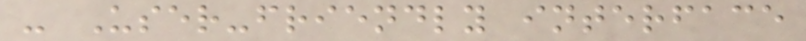- User-friendly interface
